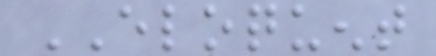ELOQUENT
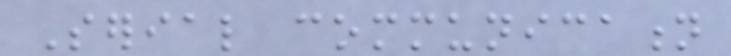Serial communication
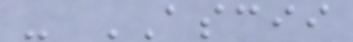- ASCII
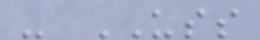- USS
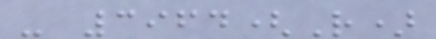- 3964(R)
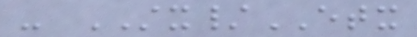- STX/ETX
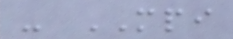- MPI
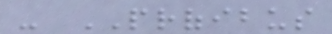- PROFIBUS
